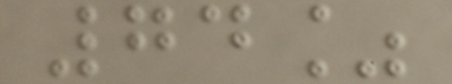74%
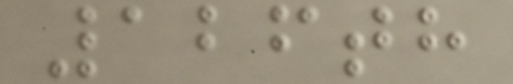126th
